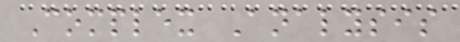Complex Analysis
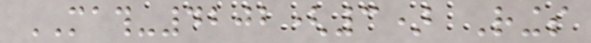MATH-4202(3) Rings
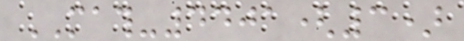MATH-4401(3)
